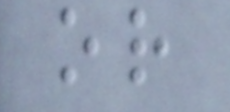or
